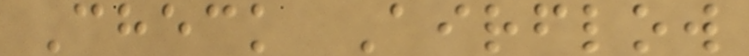Check Airflow
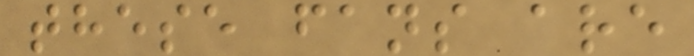these fans are
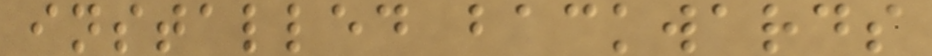installed backwards
